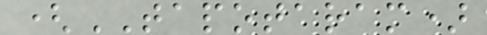(TAPOTARAM)
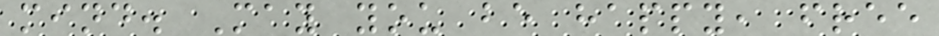mind. May you be happy, free
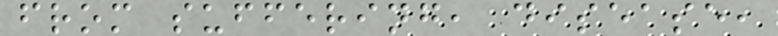from suffering, disease,
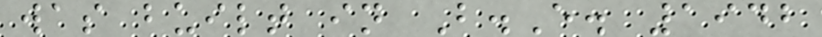was built in B.E. 1942
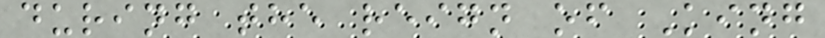during the reign of King
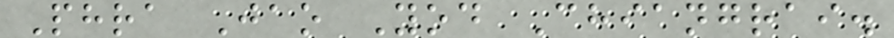Phra Jao Yod Chiangrai.
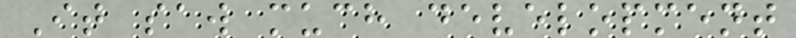It saw much development
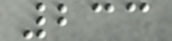233
